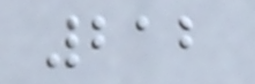212
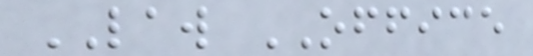LAW OFFICE
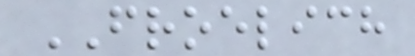FROELICH
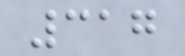317
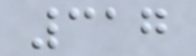317
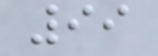99
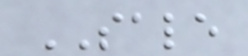SALE
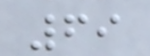69
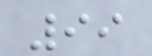99
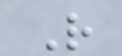R
